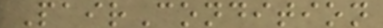PairCondition
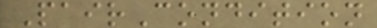PairCondition
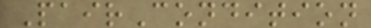PairCondition
